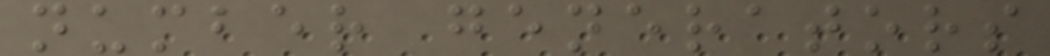number generators
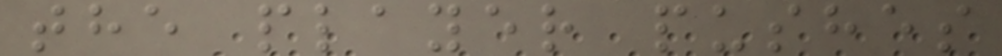the player pushes
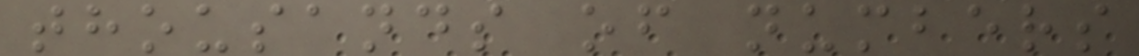thousands of numbers
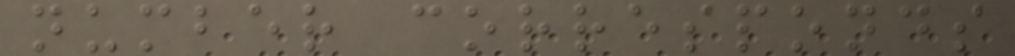number corresponds
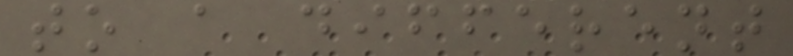to a different
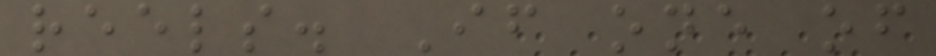reels. If one of
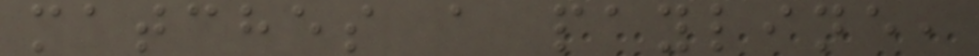matches a payline,
